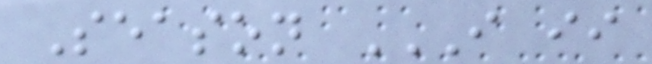Season I II
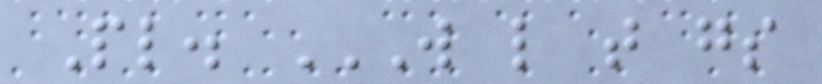Pl. W L T GS
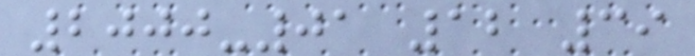2000-01 12 39
